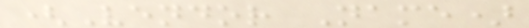(Vendor Name)
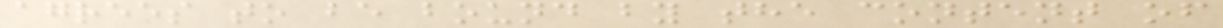agrees to be bound by the content of
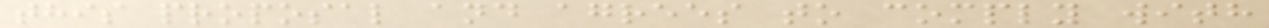this proposal and agrees to comply with
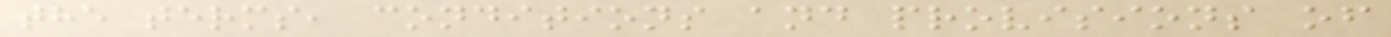the terms, conditions and provisions of
